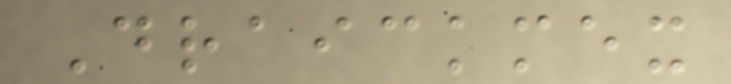Draickmex
